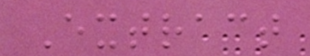Extract
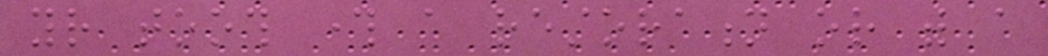your tooth through a restoration or with a
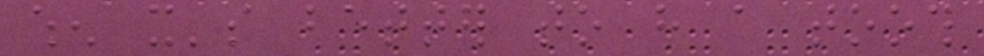when it's better to have a tooth
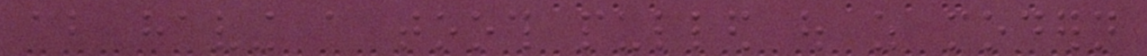about having a tooth pulled out as modern
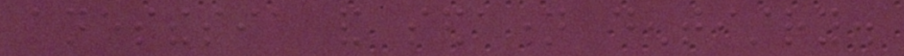anesthesia and sedation dentistry.
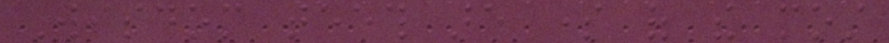Wisdom teeth are some of the most
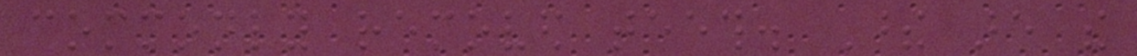commonly removed teeth. These are the
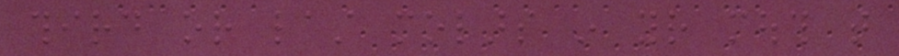third or last molars in your mouth that
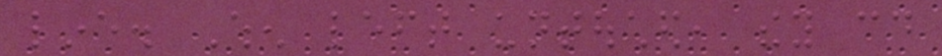line. When left untouched, they could
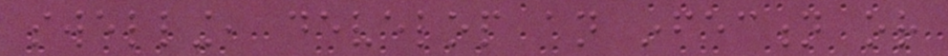swelling, develop an infection or
